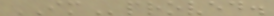IMproved.
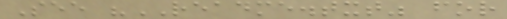See "README.txt" for
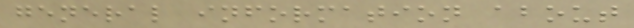general information about
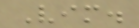Vim.
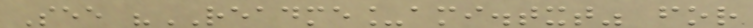See "README_ami.txt" for
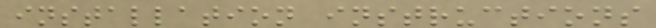installation instructions
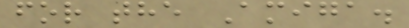for the Amiga.
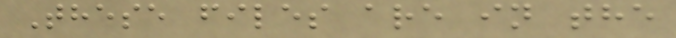These files are in the
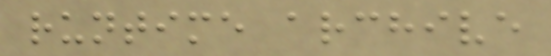runtime archive
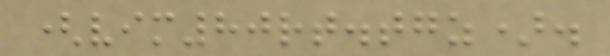(vim80rt.tgz).
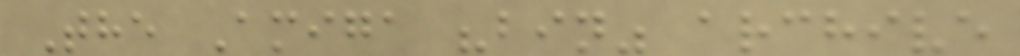The Amiga "bin" archive
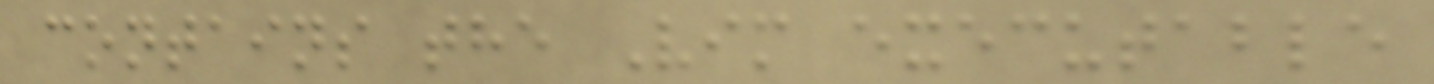contains the Vim executable
